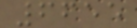6655
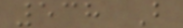538 B
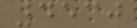4530
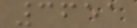3651
